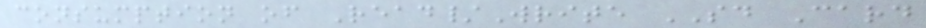consumption of Read/Write SD Card
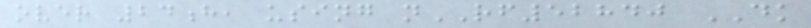over 24h, using nRF52840 DK
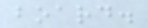board.
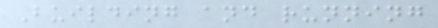Building and running
